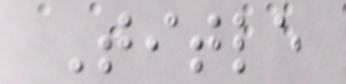Title
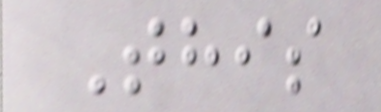This
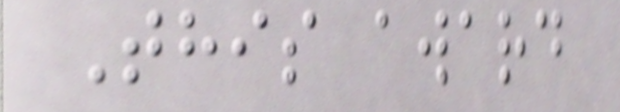This award
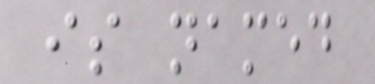is named
